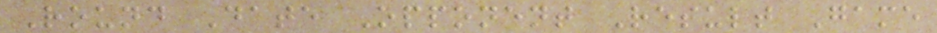Round Date Opponent Result Game
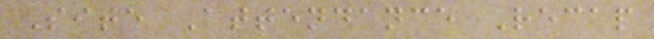Site Attendance Recap
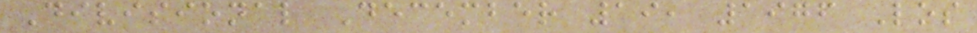Divisional December 19, 1976 Los
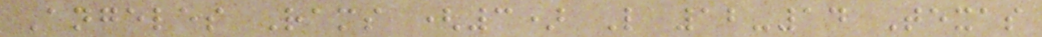Angeles Rams (3) L 12-14 Texas
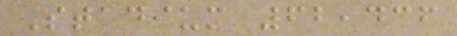Stadium 62,436
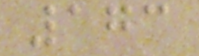173
